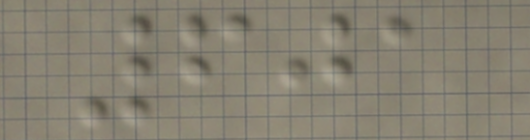601
